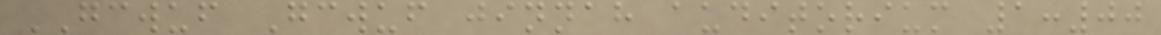GCWUF Gcwuf jinnah auditorium 1:00
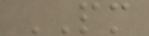PM
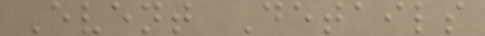Event Details
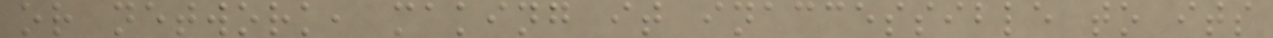or network, making it inaccessible to its
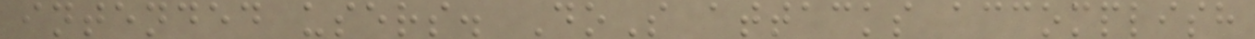intended users. DoS attacks accomplish
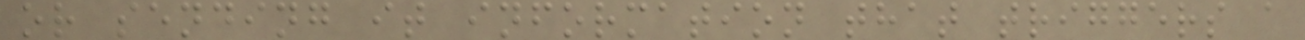or sending it information that triggers a
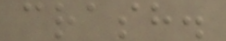crash.
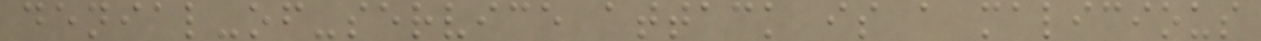denial-of-service attack is a malicious
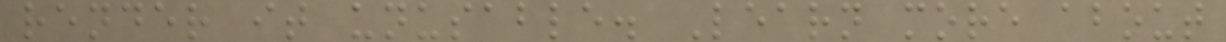render it unusable. Learn more about
